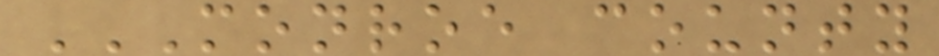MONROE COUNTY
